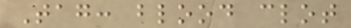Tag: blood clot
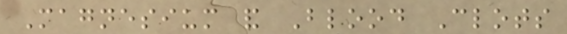Magnesium and Blood Clots
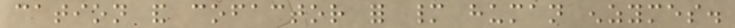cation and cofactor for many human enzymes.
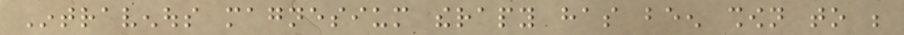Intravenous magnesium therapy has been shown to be
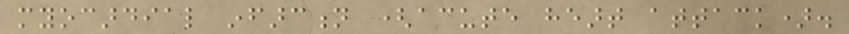myocardial infarction (acute heart attack).
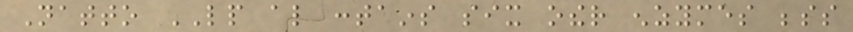Natto LP also contains six other enzymes besides
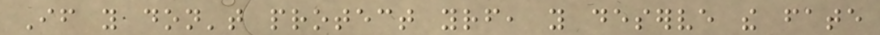If you don't protect yourself, you deserve the fate
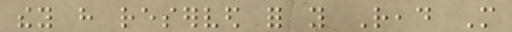they have reserved for you Read More
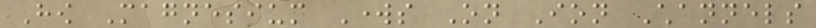How Magnesium Works On Ion Channels
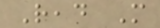Read More
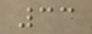33
